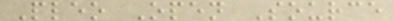Pleo Open Source
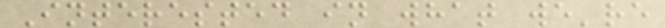Interested in what we're
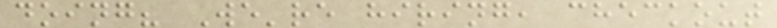doing? We're hiring, checkout
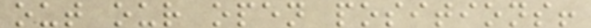out our open positions!
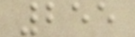255
